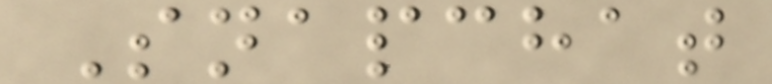Snapchat
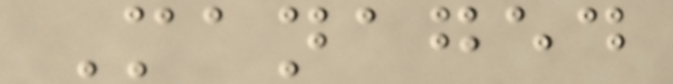Managed
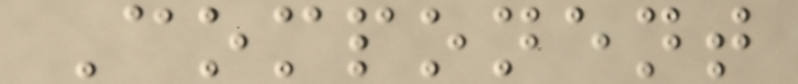Component
